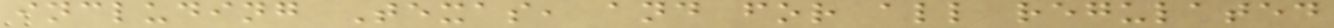including Texas, and for all regulated
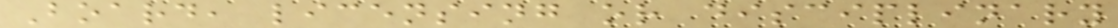Board, licensing or disciplinary
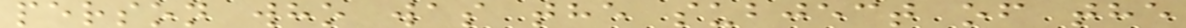person who was the subject of the
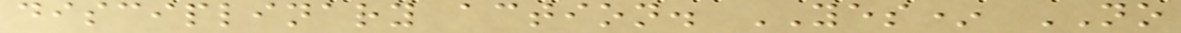disciplinary action. YES* NO
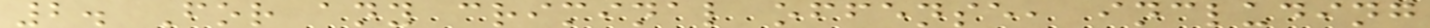2. For any criminal offense, including
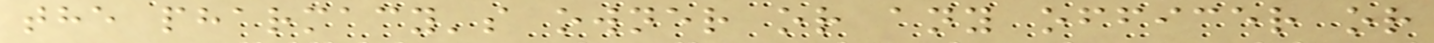the pharmacy's owner or any officer or
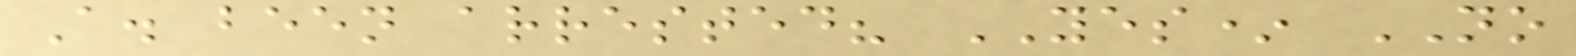A. been arrested? YES* NO
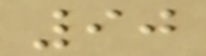90
